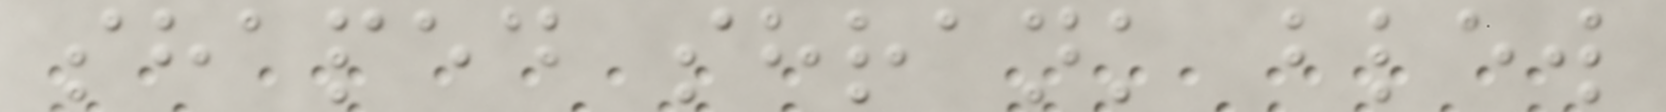shaped shrank blew
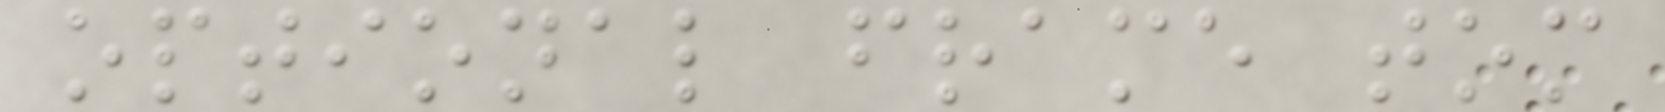optional frame tom
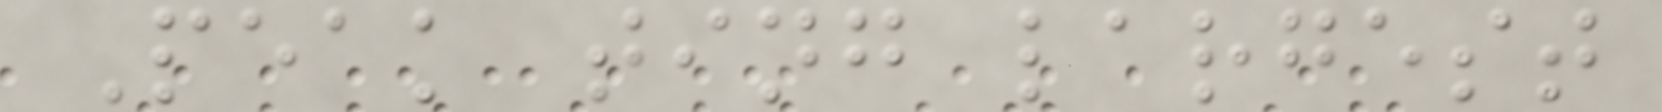Peak ting largest
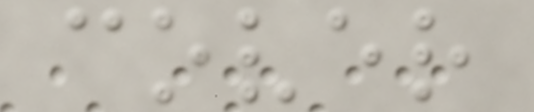cover
